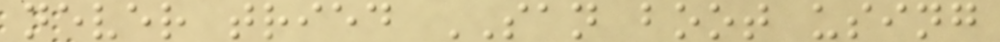never tried SAN boot using
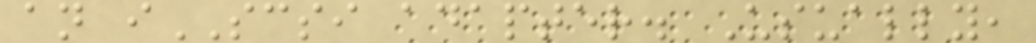an iSCSI adapter. Usually,
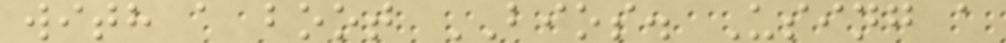with a boot BIOS. Using a
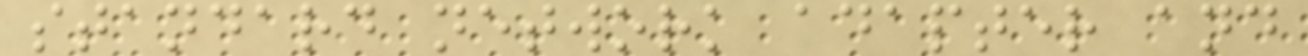standard network adapter and
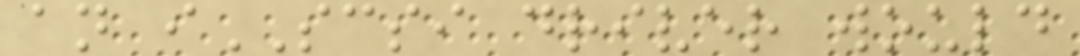an iSCSI driver would
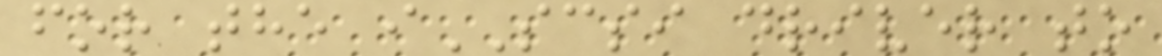for the iSCSI driver to
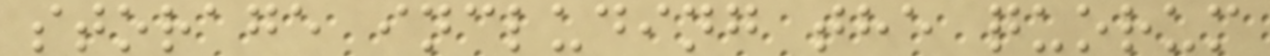storage including the quorum
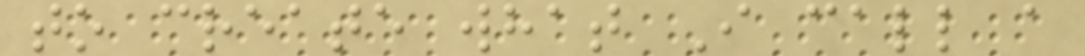to create what I call a
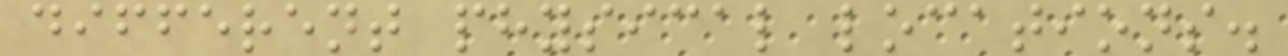different physical locations.
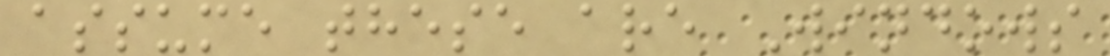assume these are Windows
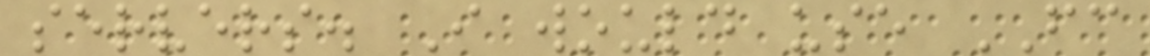servers. I would use FC
